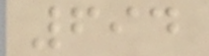694
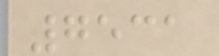7531
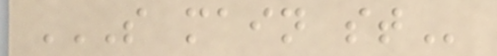S MAIN ST
